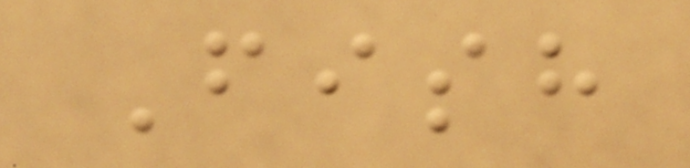Fish
